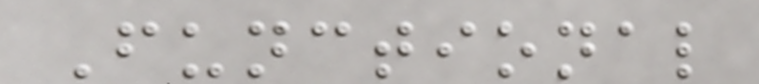Functional
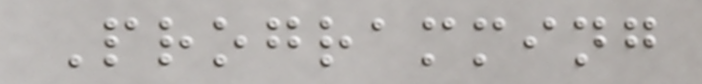Programming
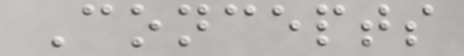Concepts
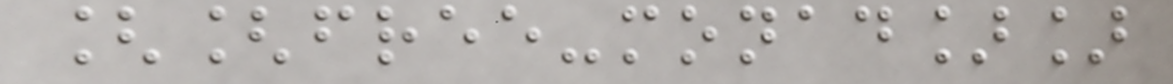[[free-monad]]
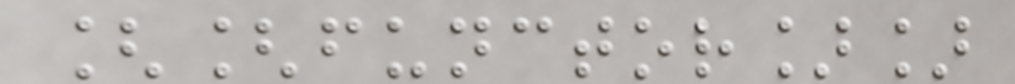[[functor]]
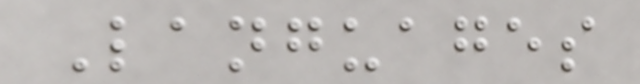Languages
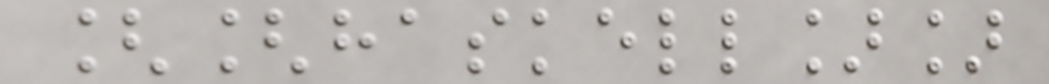[[haskell]]
